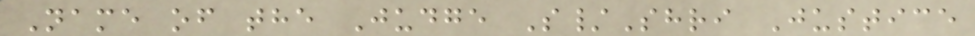Name of the Judge S/Shri Justice
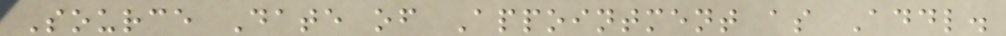Source Date of Appointment as Addl.
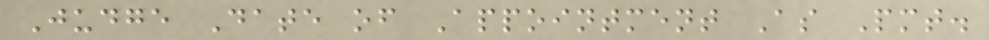Judge Date of Appointment As Pmt.
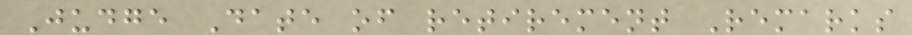Judge Date of retirement Remarks
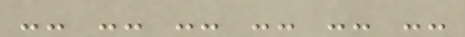-- -- -- -- -- --
